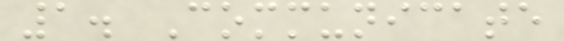1. Communicate
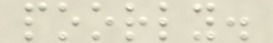poorly.
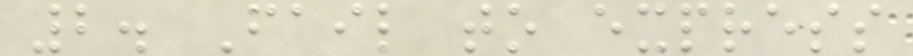2. Fail to express
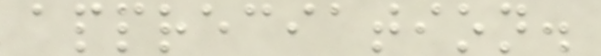appreciation.
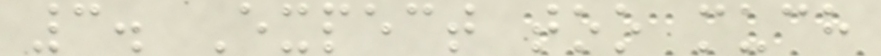3. Expect too much
